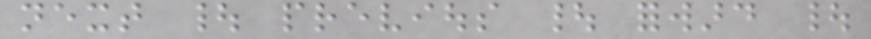next | previous | forward |
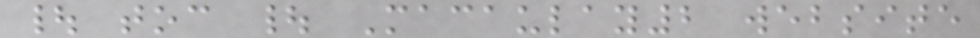| toc | Macaulay2 website
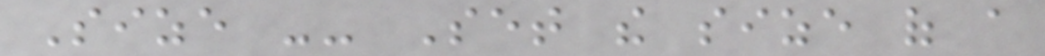Size -- Set the size of a
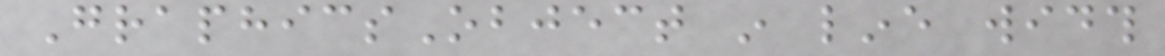GraphicsObject in line width
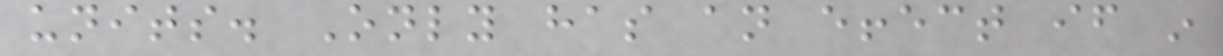units. Only has an effect if in
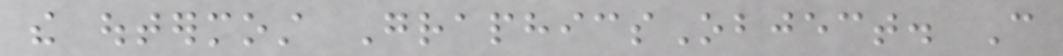the outermost GraphicsObject. Can
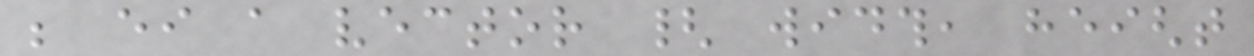be either a vector { width, height
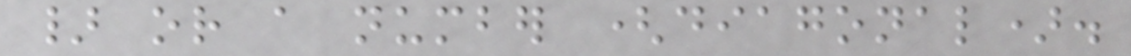} or a number (diagonal).
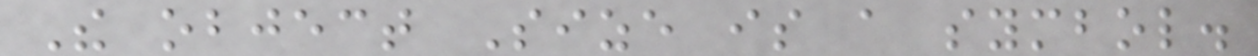The object Size is a symbol.
